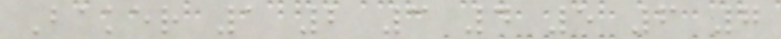Baker 1 2 3 4 5 6 7
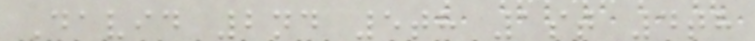David 2nd 5th 1st 4th
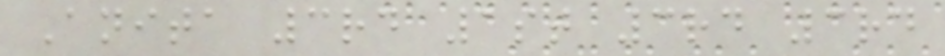Anita 3rd 1st 3rd 3rd
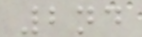2nd
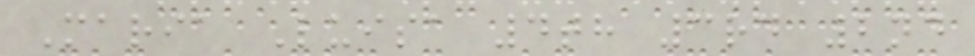Maria Luisa 4th 3rd 2nd
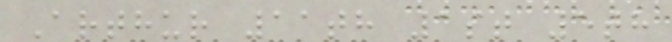Arthur 11th 1st 5th
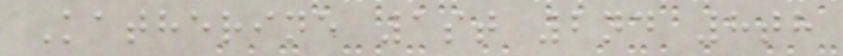Katherine 1st 2nd 8th
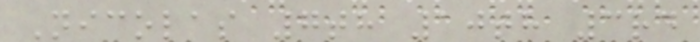Nicolas 7th 10th 3rd
